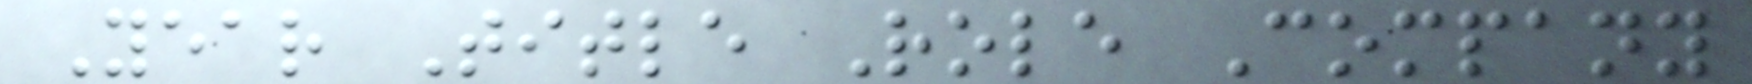Year Title Role Company
